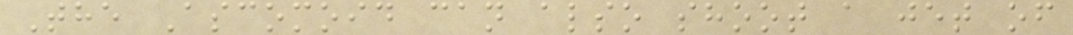The Ascomoid can also shoot a jet of
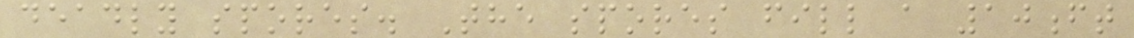deadly spores. The spores fill a 10ft
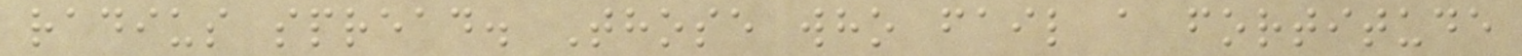radius spread. Those who fail a fortitude
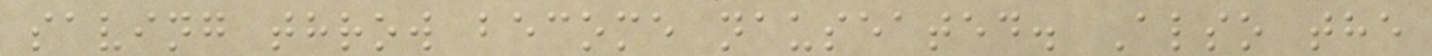saving throw become nauseated. Also the
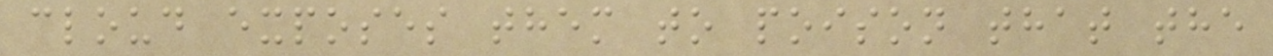cloud exposes them to poison that the
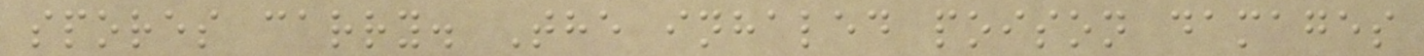spores carry. The inhaled poison damages
